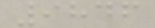9846
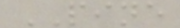PINE
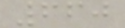660
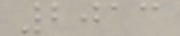2013
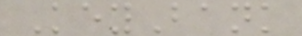KeyBank
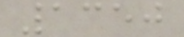1350
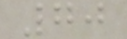70
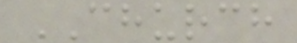CHURCH
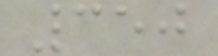350
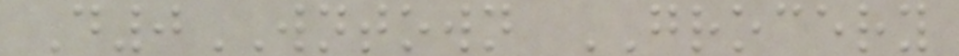D0WNTOWN GROCERY
